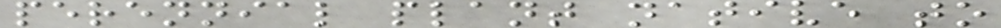perennial plant native to
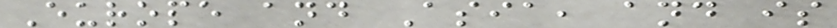Europe and Asia, and is
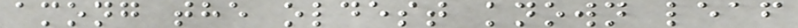among the oldest known leaf
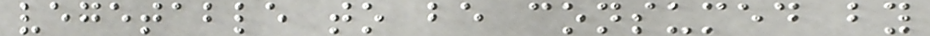vegetable to be consumed by
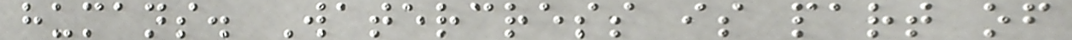humans. Watercress is part of
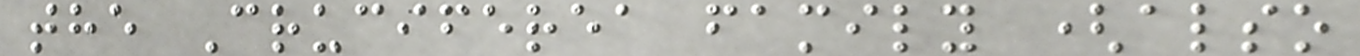the Cruciferea family (also
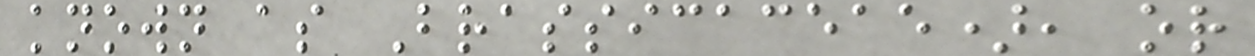known as Brassicaceae), or
